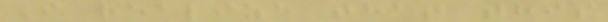I realize that this
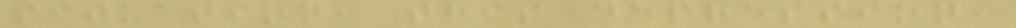situation, this depression,
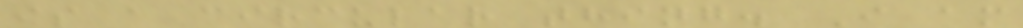is a circular thing. I am
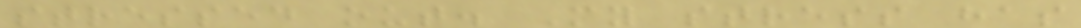stressed out. My stress has
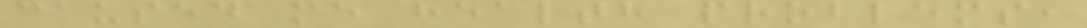caused me health problems,
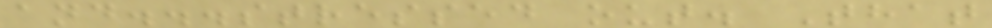and...stressed out. That
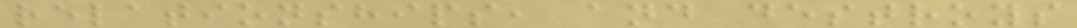relationships, and destroys
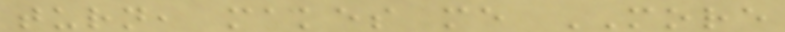turn, makes me MORE
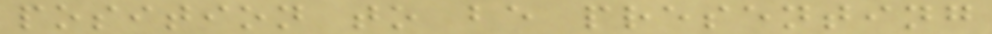position to be presenting
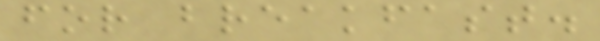for breakfast.
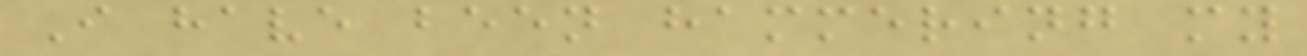I have been hammering my
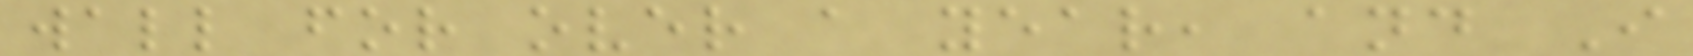wall for over a year, and I
